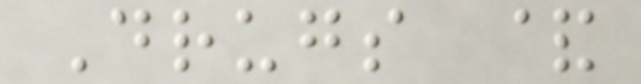Drugs &
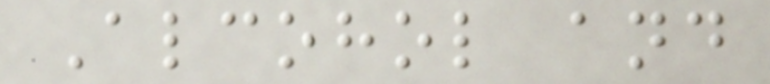Alcohol and
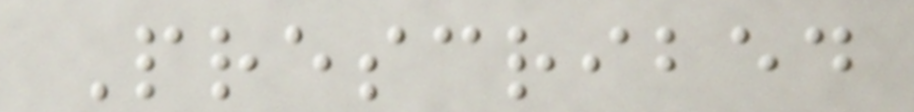Prescribed
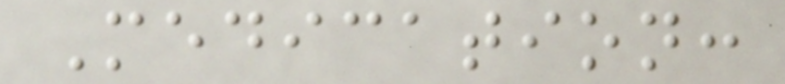Medication:
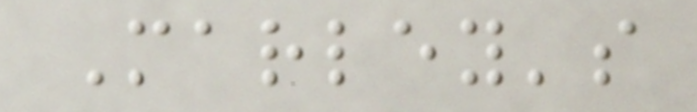Marley's
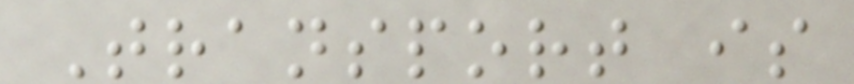Transport is
